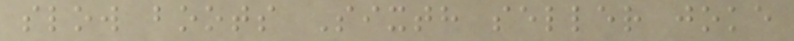slow boots Sixth seller joke
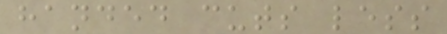handed cuts less
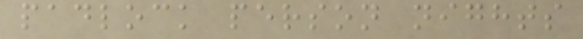padlock person nights
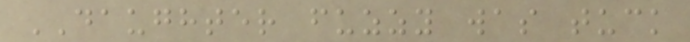DAUGHTER fuzzy was tuck
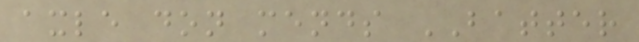axle don mends BATTER
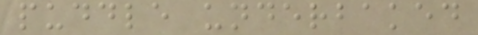puddle underbaked
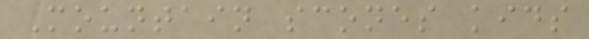Mountain scones kids
